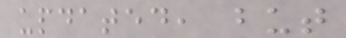updated, but
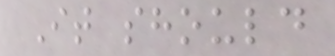It should
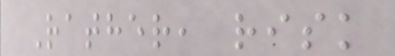Rather, risk
